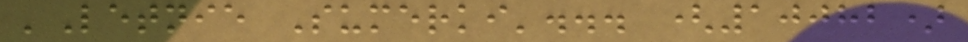'Letnie Sumerki'... (10082)
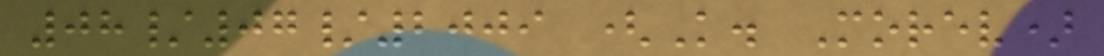08/07/2009 (K. Morev)
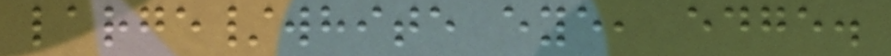large/white eye, edge.
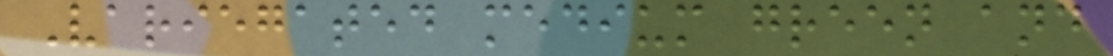Variegated medium green and
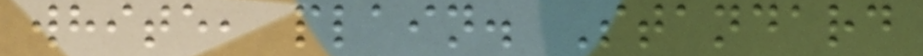white, plain. Standard
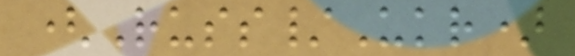(Russ/Ukr)
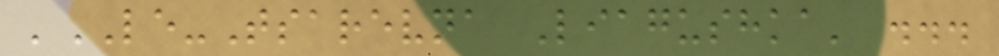'LE-Tsarevna Liagushka' ...
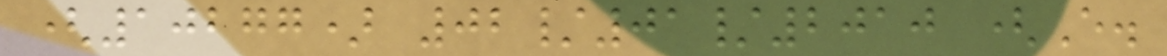(10277) 02/01/2010 (E.
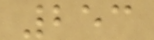253
